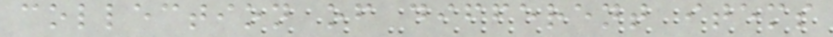collection of different items
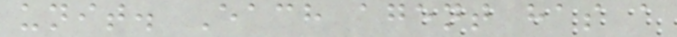unit. Each agent has a
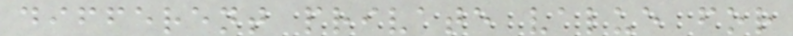different private value for
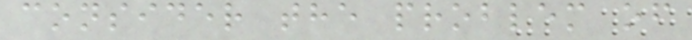consider the problem of
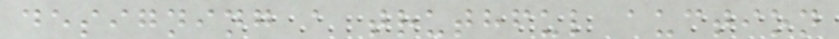designing a truthful auction
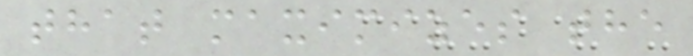that maximizes the
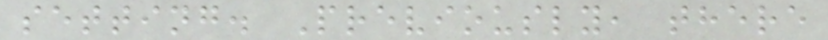setting. Previously, there
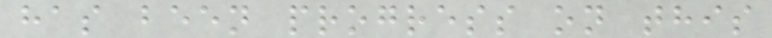has been progress on this
